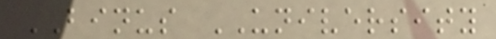BINUS UNIVERSITY
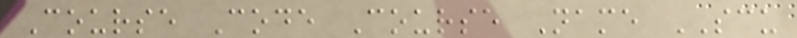Course Code Course Name SCU
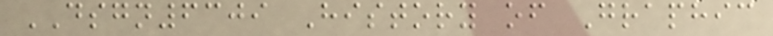DSGN6309 History of Graphic
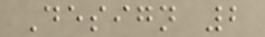Design 2
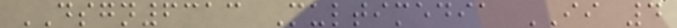DSGN6313 Multimedia II 4
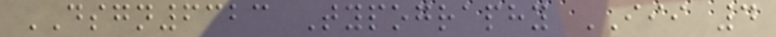DSGN6323 Typography III 4
